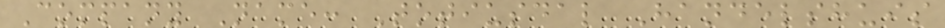Company Name: Totiusdal Handelshuis
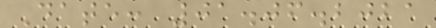Date: 01.06.2021
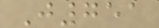J751
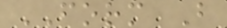FORM B
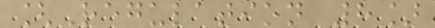[Regulation 8]
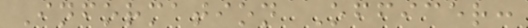Information Officer:
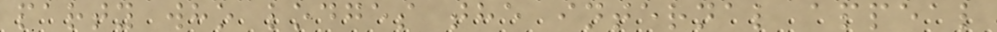party who lodges the internal appeal
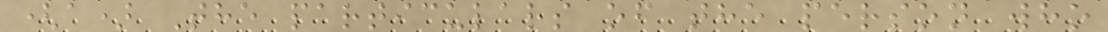(a) The particulars of the person who
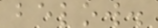below.
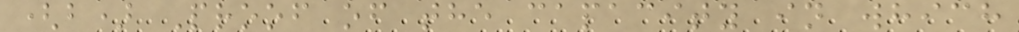(b) Proof of the capacity in which
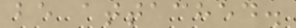be attached.
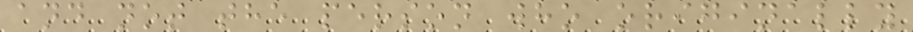and not the person who originally
